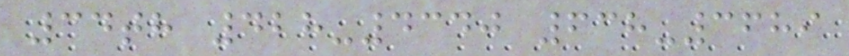34th 428-4340 638-3689
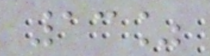13%
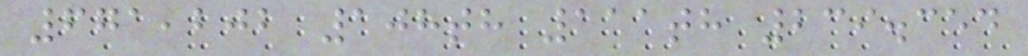671,202 108th 111th 239.354
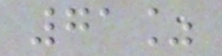71%
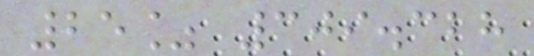25% 309.328
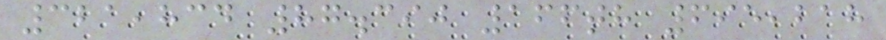321,834 87.390 166th 695,218
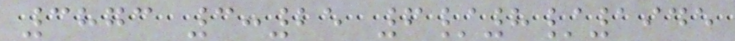3873 3:25 6/8/1945
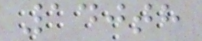140th
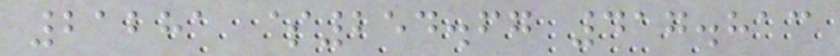21281 $254.67 417.813
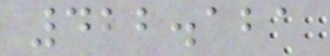422.121
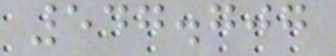547.707
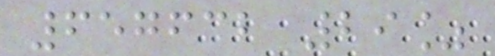657632 29%
